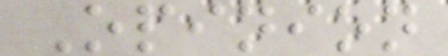Opinion
